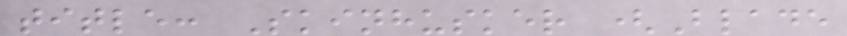title: Skinhusker (Blade
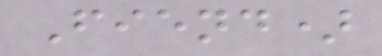Fiend)
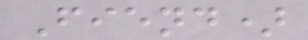Fiend)
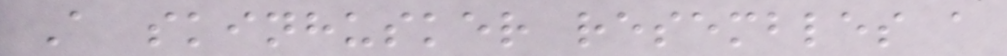A skinhusker resembles a
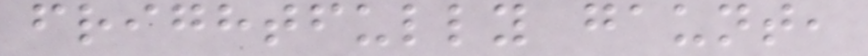frightfully gaunt,
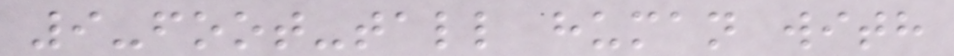9-foot-tall human with
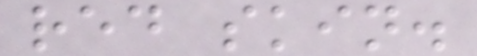red skin.
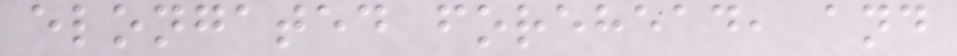elongated forehead, and
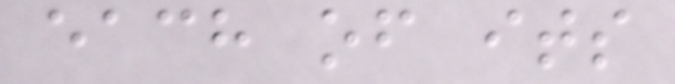each of its
